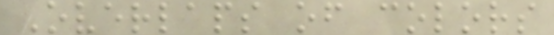Overlaps of colors
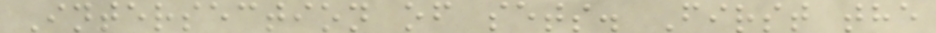Intersection of sets. First the
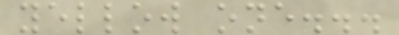yellow one...
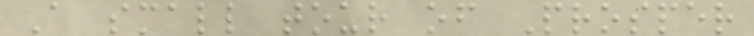A small tour of Prosper
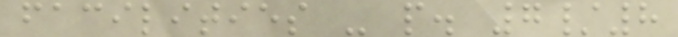facilities - p. 7/8
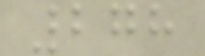278
